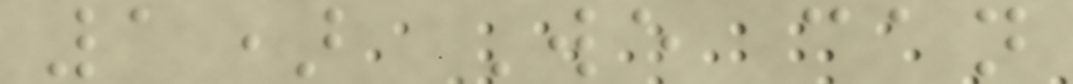1) We can
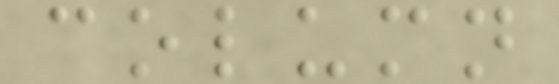column
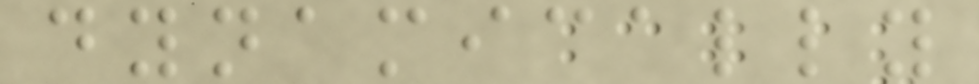dynamically
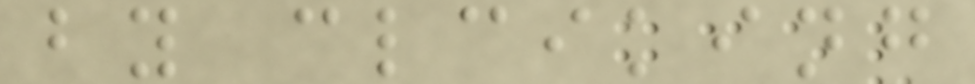by clciking
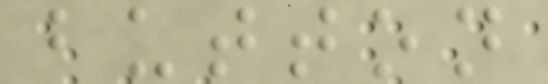button
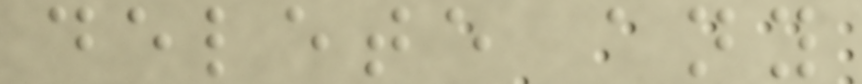delete any
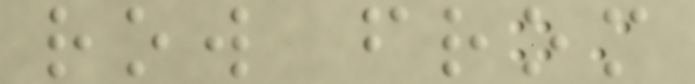row from
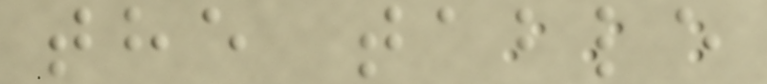the table
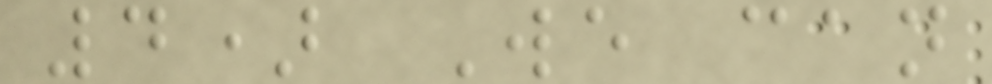4) We can
